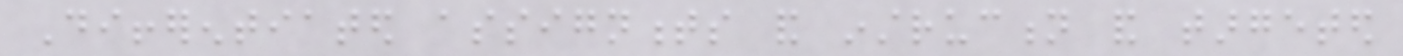Differentiated assignments and instruction and targeted
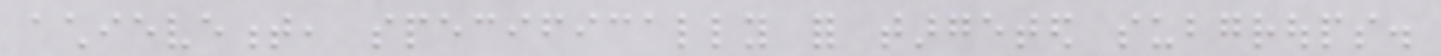achievement, specifically for targeted subgroups.
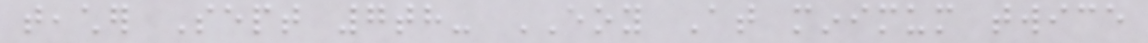teacher Sept 7th- EOY At minimum twice
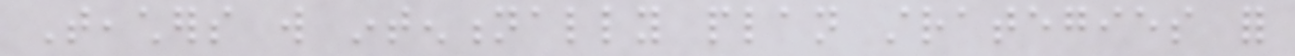Teachers will intentionally plan strategies for
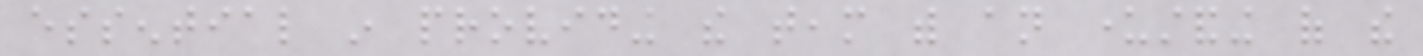essential in providing the team with an understanding of the
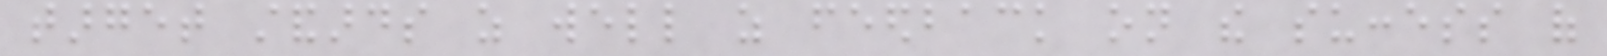target standards as well as feedback on the success of
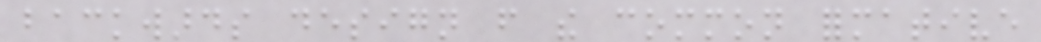backwards design from the common formative
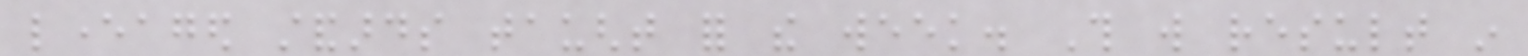leveraged standards taught for the week. This will result in
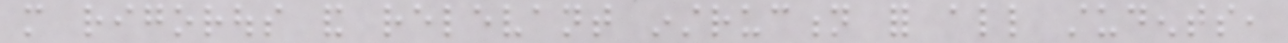more rigorous and relevant instruction for all students,
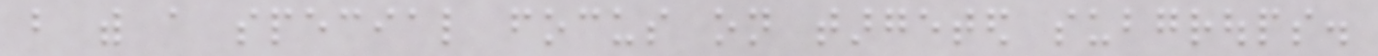but with a special focus on targeted subgroups.
